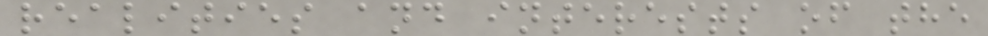realities and interests of the
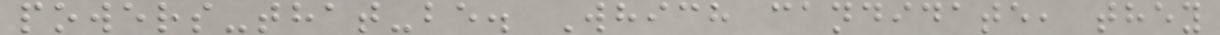powers-that-be. Which candidate, they
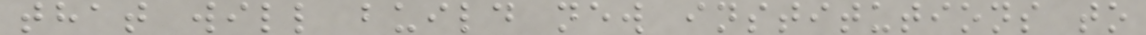that will build new institutions to
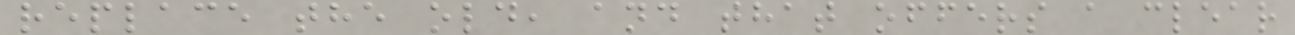replace the old, and that offers a clear
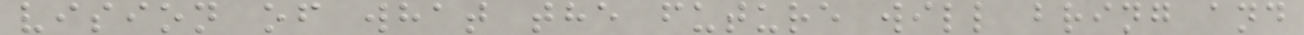vision of what the future will bring and
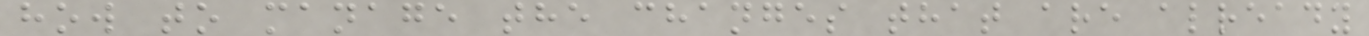how to manage the changes that are already
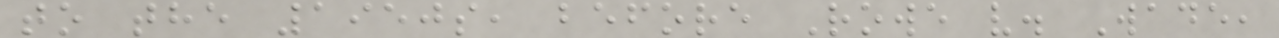to the 1950s, before Rowe v. Wade,
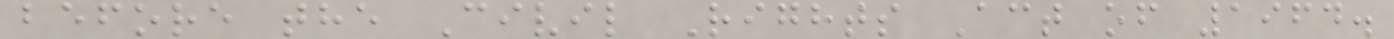before the Civil Rights Act of 1964.
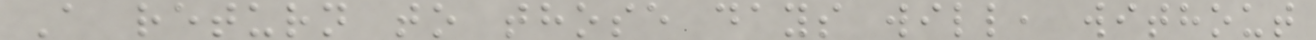A return to those days will, without
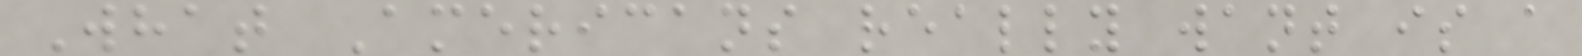What Americans really want is a
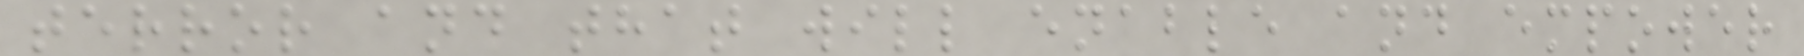terror and that will enable and empower
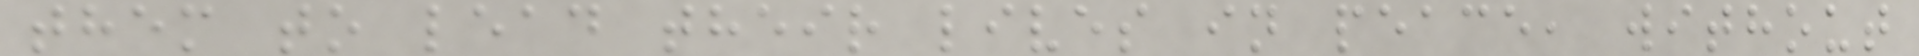them to lead their lives in peace, without
